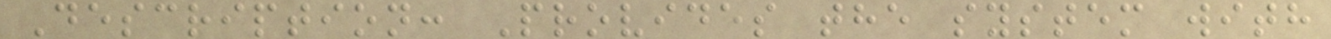Description: Provides the system with
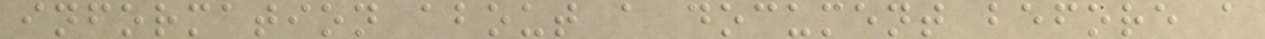information about a document before a
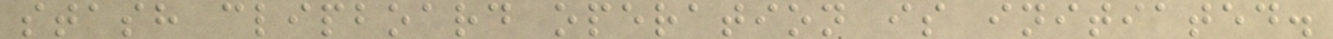stash clipboard operation is initiated.
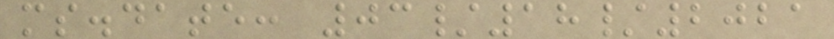ms.date: 03/18/2021
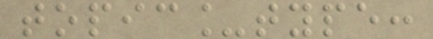topic_type:
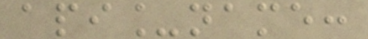api_name:
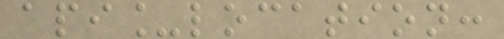api_location:
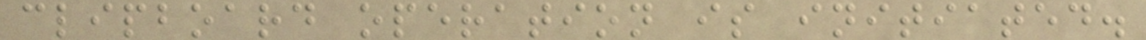clipboard operation is initiated.
